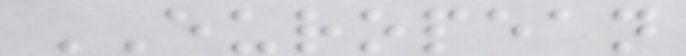EUROPEAN
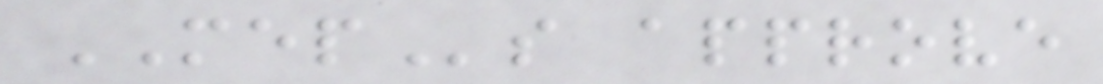MEPs approve
